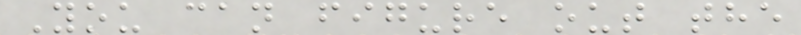You can figure out the
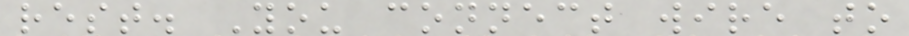rest. You connect wire to
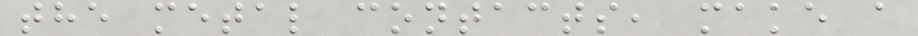the metal contacts, make a
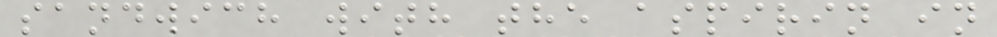sandwich with the aspirin in
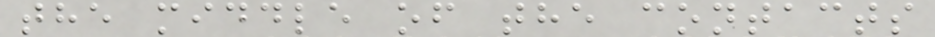the middle of the contacts
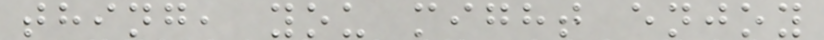thing, you might enjoy
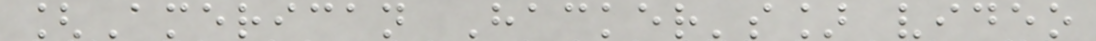[American Hacker's] video
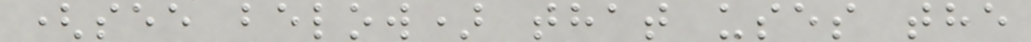(see below) that uses the
